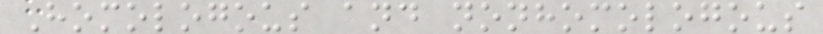Homologous and nonhomologous
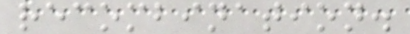recombination.
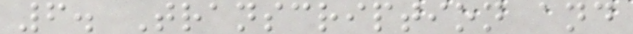6. Transcription and
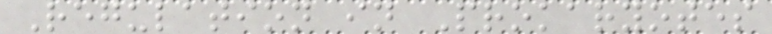Regulation in Prokaryotes
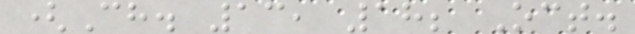(Ch. 13, 18; Oct.
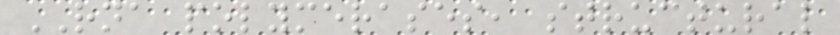RNA polymerases, structural
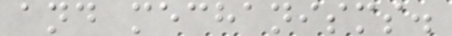and mechanisms.
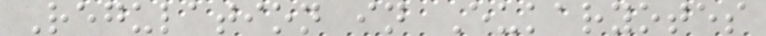Regulation in Eukaryotes
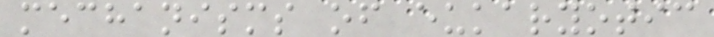mechanisms of eukaryotic
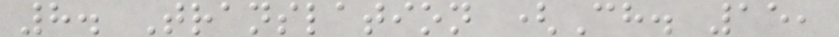8. Translation (Ch. 15,
